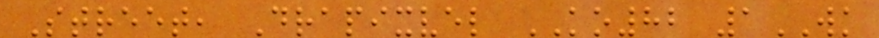Street, Drapixvel KO82 1WK
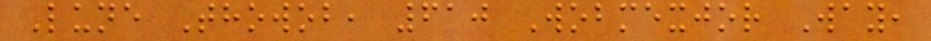Lune Thowob, 610 Wobmexjor Way,
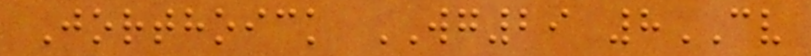Jorthoick WG29 8CV
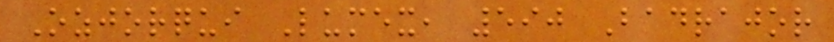Ozjorqui Lumex, 590 Badrajor
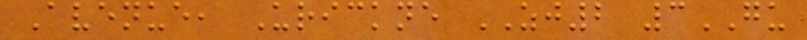Avenue, Urickne ZJ2 3GU
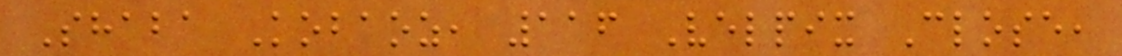Shaba Kobaoz, 116 Velpix Close,
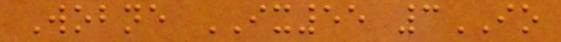Wobne IX55 3IO
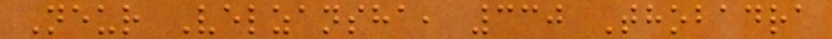Neur Velzansha, 330 Thobadra
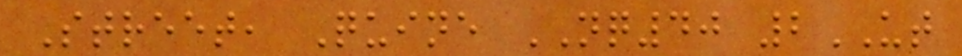Street, Quine NQ40 2UT
